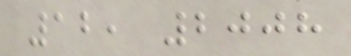12, 2008
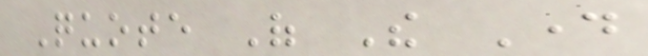Quote Of The Day
